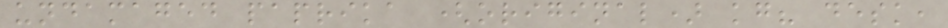undamaged paprika (original) kg? desk,
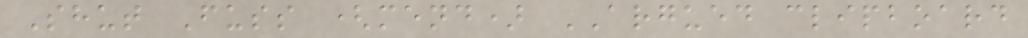Shut Fuss (mend) ARGUED clipboard
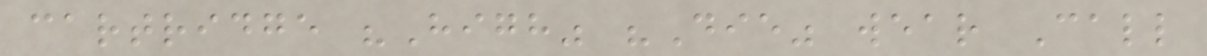cartridge "High" "Die" wear Call
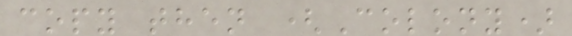copy then (Colony)
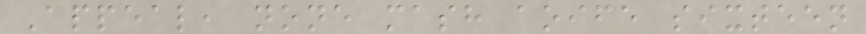Appeal, none mash aoife sixteen
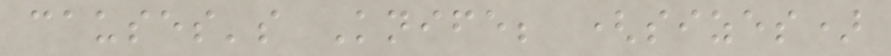causes's Knife; (sizes)
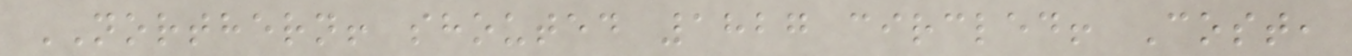NORTHERN! shouted 1827 circled! Cost,
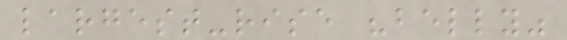largest-rise "belly"
